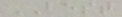BEST
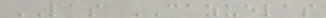LAS CAZUELAS
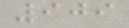909
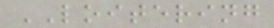LOITERING
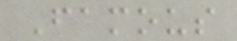Famous
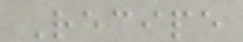Recipe
